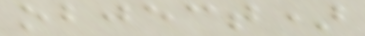object)
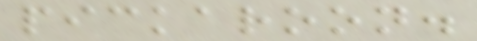pickaroon.
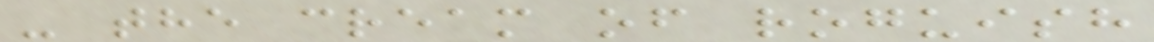- the cream of roguish
